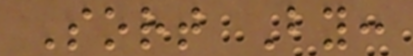Sort By:
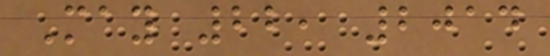May 22, 2014
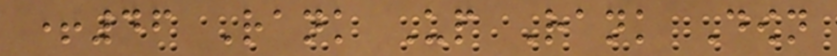+46 Rank Up Rank Down
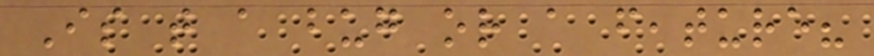Is that a bug or a feature?
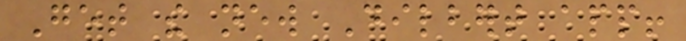Get the new Dilbert app!
